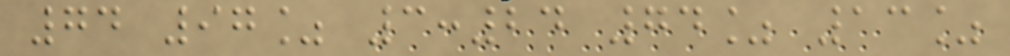74 97% 3:24 74% 13%
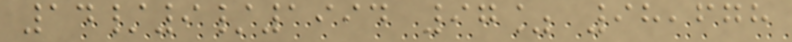14/9/1994 97% 98,678
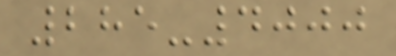285-4000
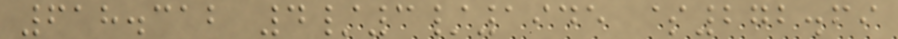618.312 4/3/1945 $272.69
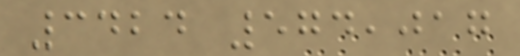3424 574,017
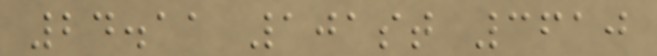24.11 101st 3610
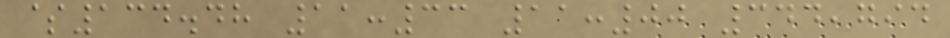$134.48 11:33 11:00 344,794
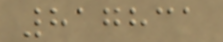817831
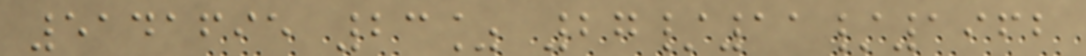5141695 23% 27/11/1962
